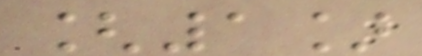[1]
